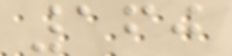160
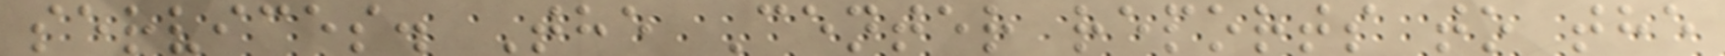services. The Center reports to the
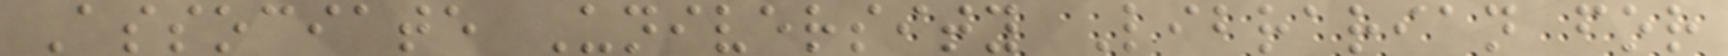Associate University Librarian for
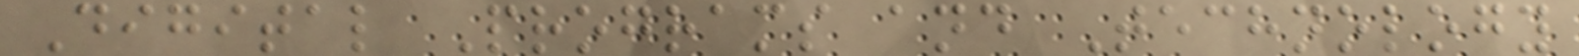Digital Programs and Technology
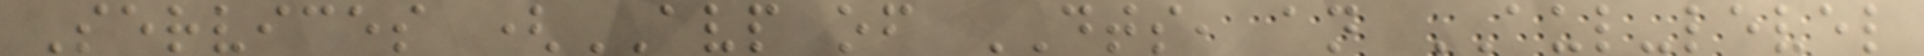Services (AVP of DTS, an AUL-level
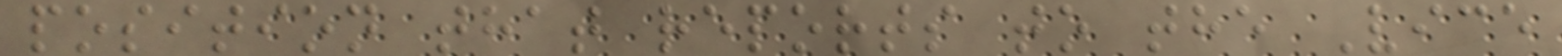position that reports to the Vice
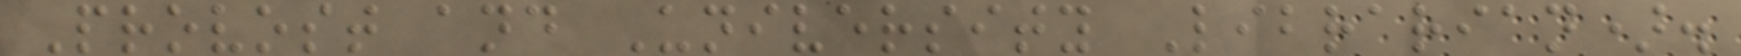Provost and University Librarian).
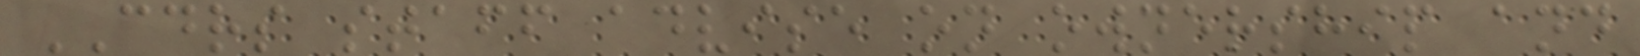CDRS staff advise on ownership and
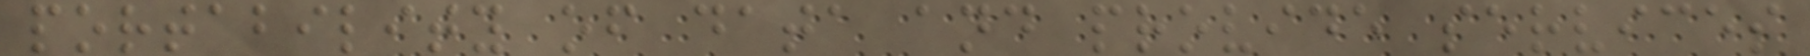portability of data and provide services
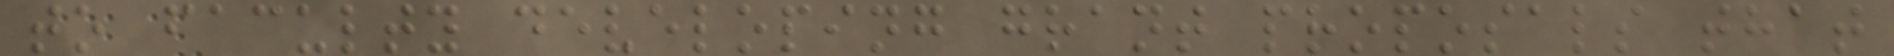to faculty developing grant proposals that
